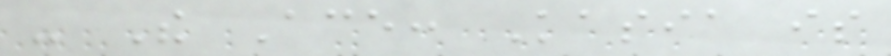- The Ace: Kasia is
